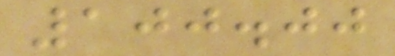100.00
